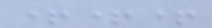+++
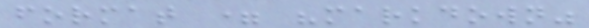format = "markdown"
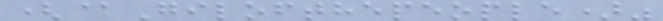(@Gilofthepeople)"
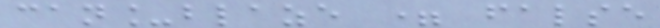can_blaze = false
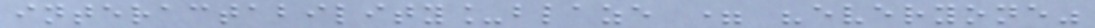interactability_blaze = "everyone"
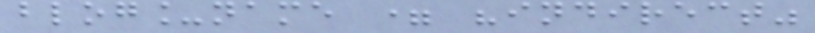blog_name = "indirect"
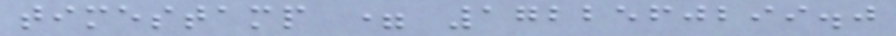timestamp = 1722560299.0
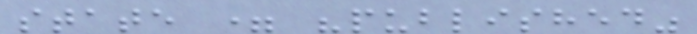state = "published"
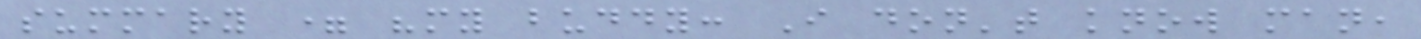summary = "my buddy: I don't know man,
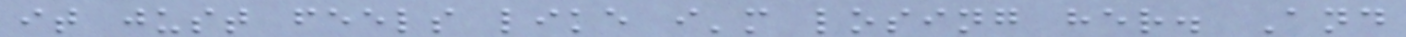it just feels like i'm losing her. And
